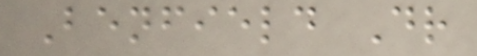Benfield Dr
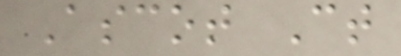Ascot Ct
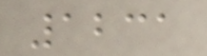1231
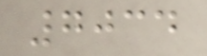7034
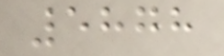5878
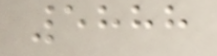5888
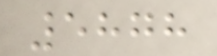5878
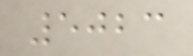5023
